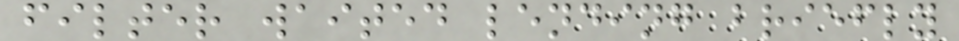filter waited lending briefly
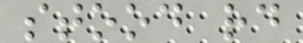stood rd
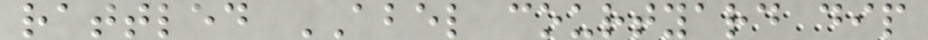rattled ABEL courtyard dip
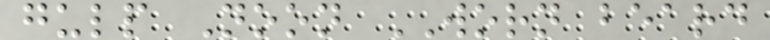gulp Noon WORN beard
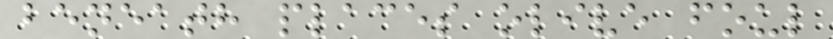beneath places olive foul
